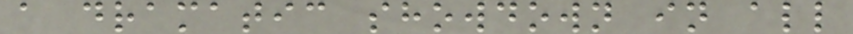a dramatic showdown in all
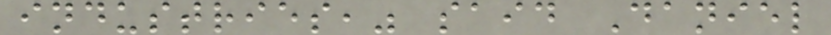industries," said Daniel
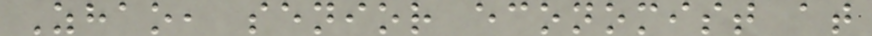Zhao, senior economist at
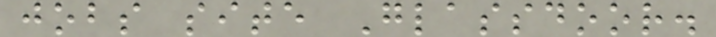jobs site Glassdoor.
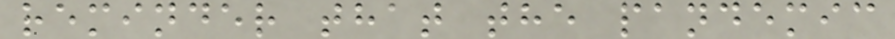reminder that the pandemic
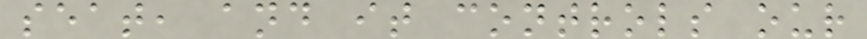seat, and it controls our
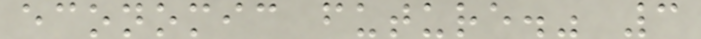economic future." 3
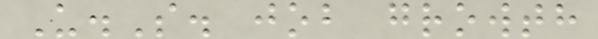U.S. job growth
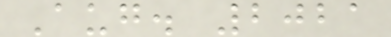Aug. 2021
